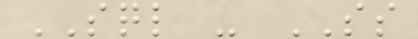SQL - SS
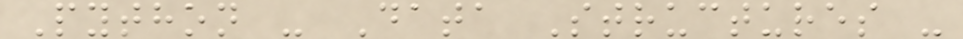Python - Data Structures -
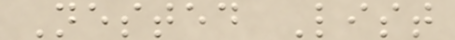Nested List
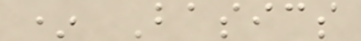* Basics
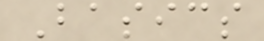Basics
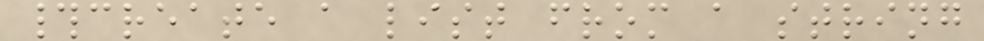#create a list from a string
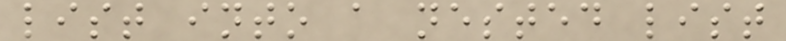list into a nested list
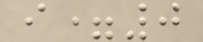i=0
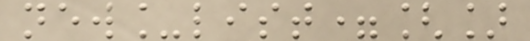new_list=[]
